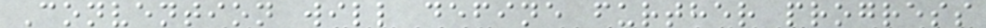Convention will define further progress
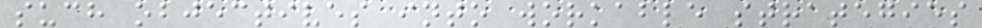such objectives into workable strategies
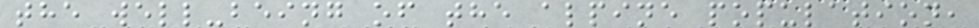the well-being of the alpine population,
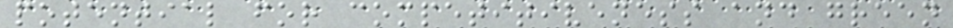potential for competitiveness and green
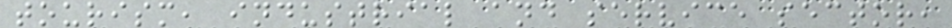tourism, industrial and service sector,
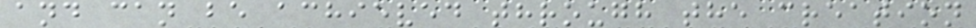and can be achieved through the creation
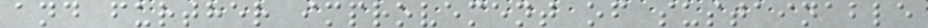and further improvement of sustainable
